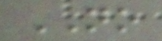NO
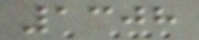1308
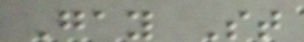Gay St
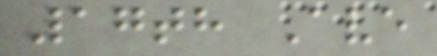17th Ave
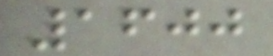1600
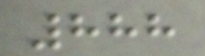888
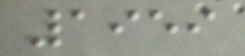1959
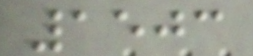1503
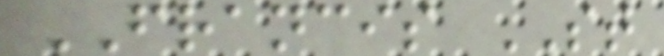FRANCIS ST
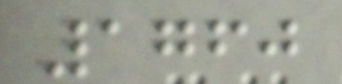1760
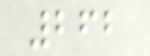262
